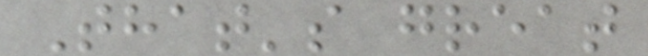That's great
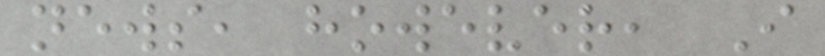news, however, I
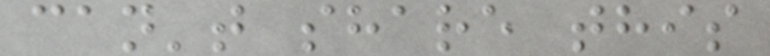can't share this
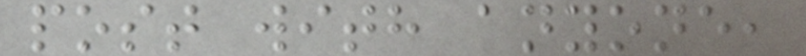post with anyone,
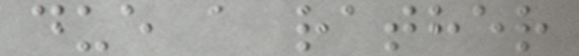due a rather
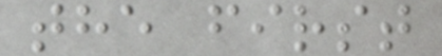the first
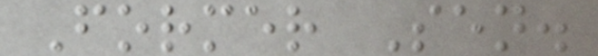Former Sen.
